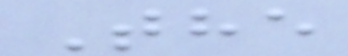The
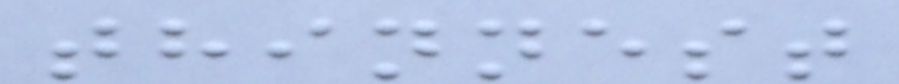thinnest
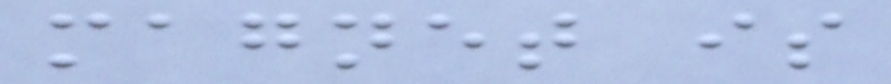magnet is
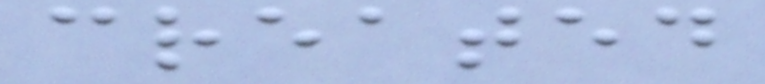created
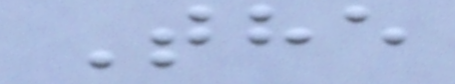The
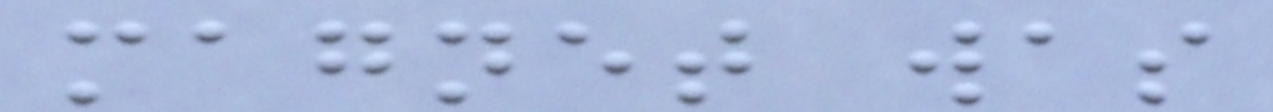magnet was
